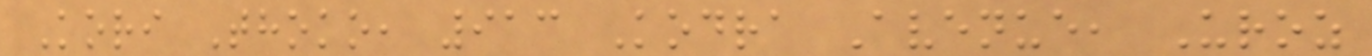Kori Thoko, 913 Kodra Avenue, Uroz
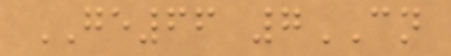GE66 7CN
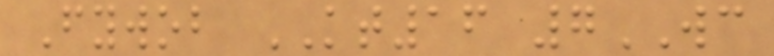Fywob KT16 7WC
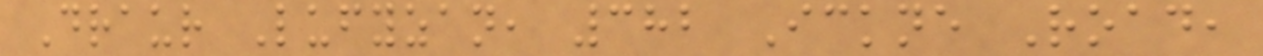Draur Lufyzan, 382 Ickne Road,
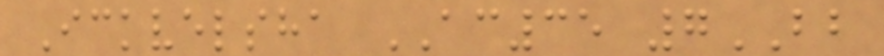Ickvelsha AC35 7BB
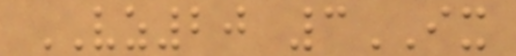VZ20 3IX
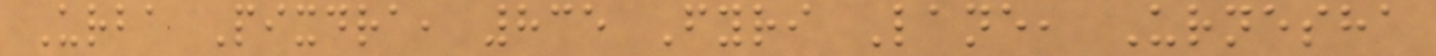Urba Pixdra, 835 Fyri Lane, Urnesha
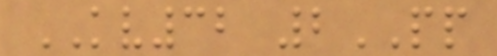KV32 2PP
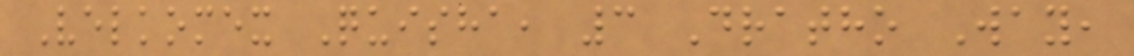Velkomex Quisha, 3 Dratho Way,
